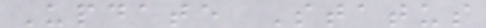Update Status
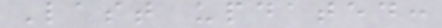Last updated:
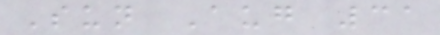Sun Aug 31
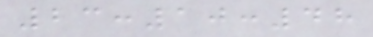23:10:48
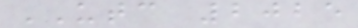UTC 2025
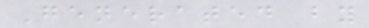Generated by
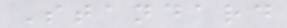Standard
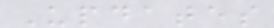Updates
